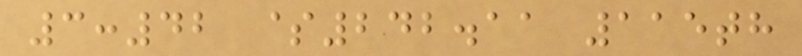3:42 $242.11 115th
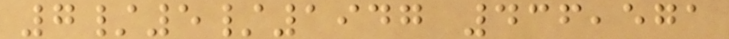7/5/1947 436,571
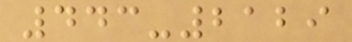443-2129
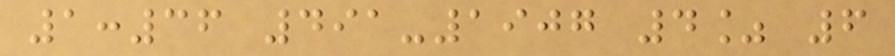1:36 491-1907 4% 6
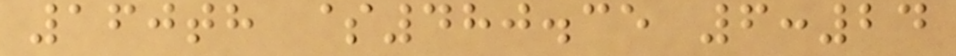160th $480.35 6:24
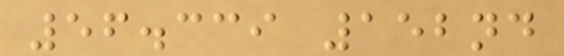56.339 152nd
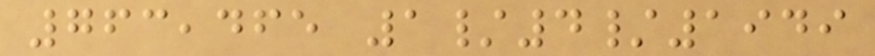763,465 1/4/1949
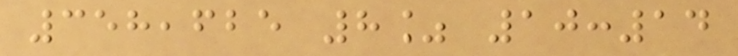358,625 8% 10:14
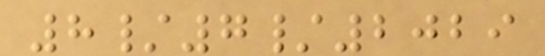8/7/2029
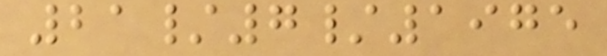21/7/1975
